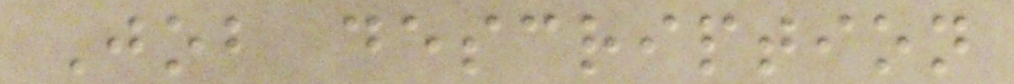Job description
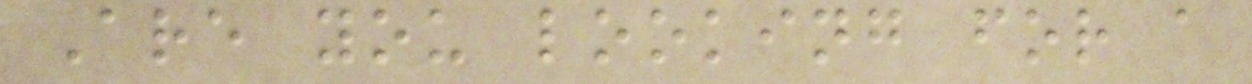Are you looking for a
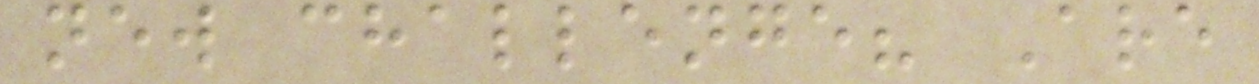new challenge? Are
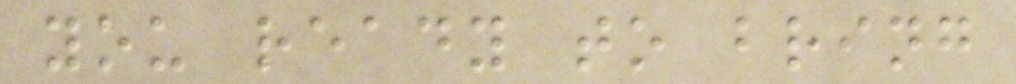you ready to bring
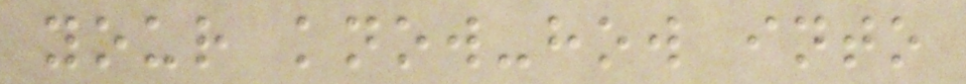your know-how into
